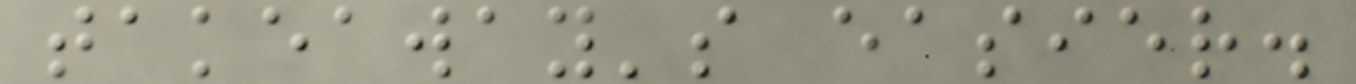takeaway's easier.
